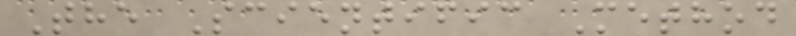The Scientific Method
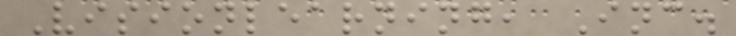Visionlearning, Inc.
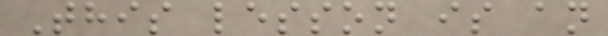This lesson is an
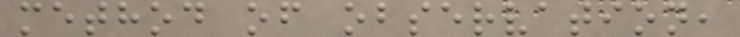method of observation,
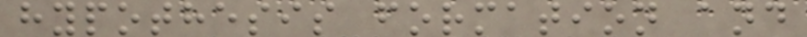hypothesis formation and
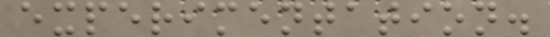experimentation.
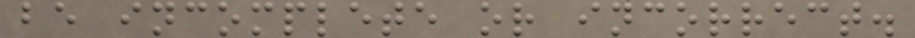be incomplete or incorrect.
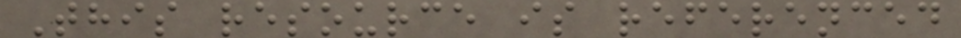This resource is referenced
